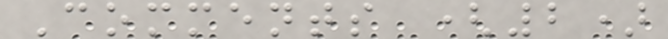Comments (2)
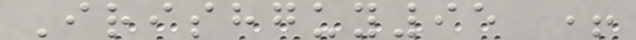Irishguy95 +
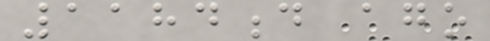1184d ago
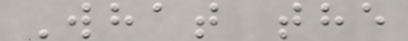What the
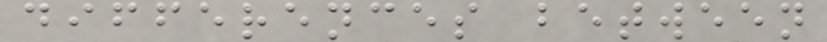differences between
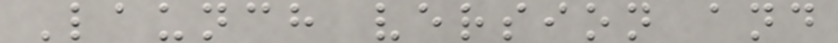Launch version and
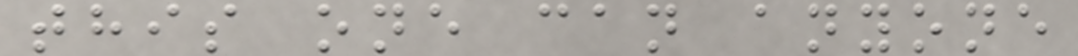this one can anyone
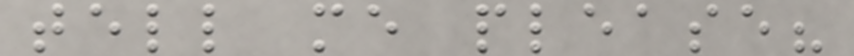tell me please?
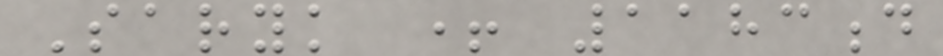Saryk + 1183d
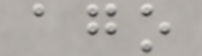ago
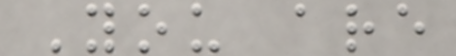You are
